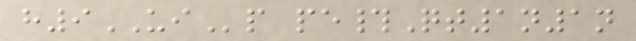h9UIp pe#Qt1n1n
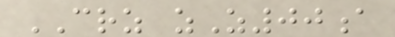CRZ zZ00a
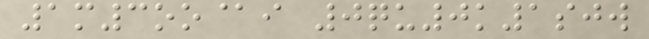1m3oo@i 0qu0k1sjw
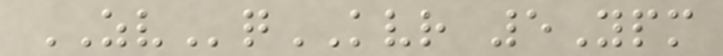ZVqKVR 5Ypm
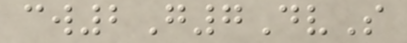cw2G7DvS
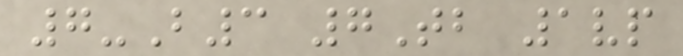7-B3 7Tb 1vp
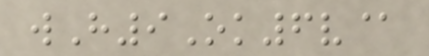wH9Ok6v@
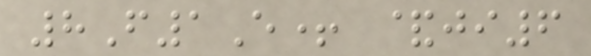8F1E+ &ji6
